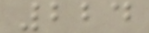224
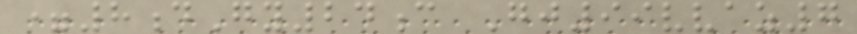=8dGy24c Gj99vvaz7
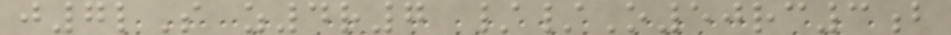j7lS z4r7 //O50rc3b
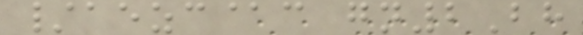/aezc@c gn2Bh
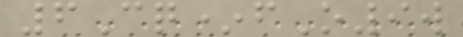6Cq*fO9w
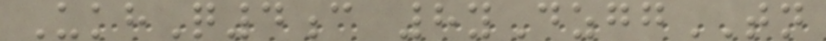UkhQ4c 8yDzggTN
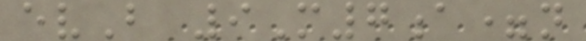evB 9M7a=n
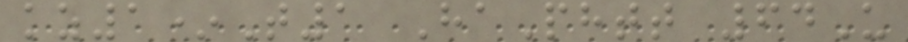kz1*T1 HaPhtt 64U
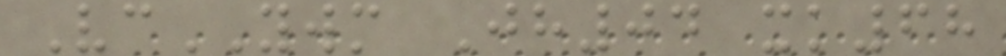VcYWM Jh04 xk68
